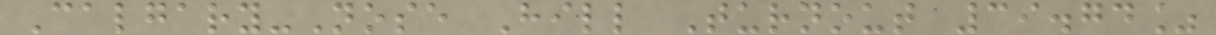Calgary-Nose Hill Turnout 39.74%
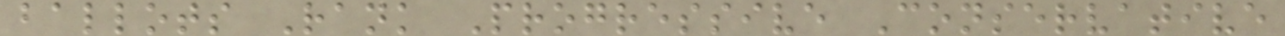ballots Rank Progressive Conservative
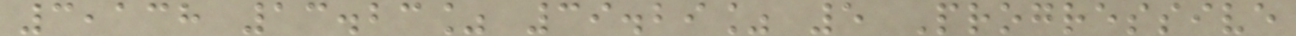3,138 13.23% 39.29% 5 Progressive
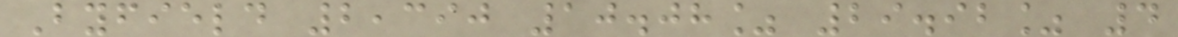Byfield 2,390 10.08% 29.92% 4
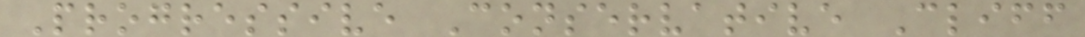Progressive Conservative Cliff
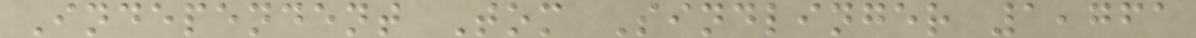Independent Tom Sindlinger 1,761
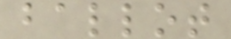ballot
